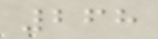268
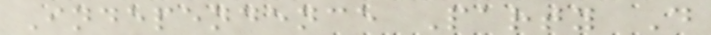Independence Party D
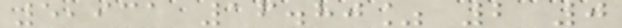5,931 16.80% 2 0
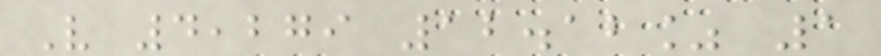V 4,279 12.12% 1
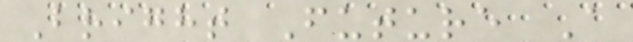Bright Future A
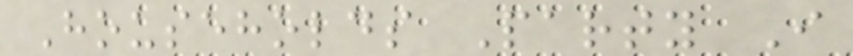Households Party I
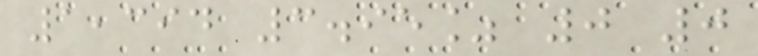1,394 3.95% 0 0
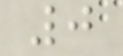0
